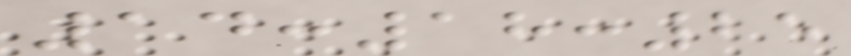14:18:25
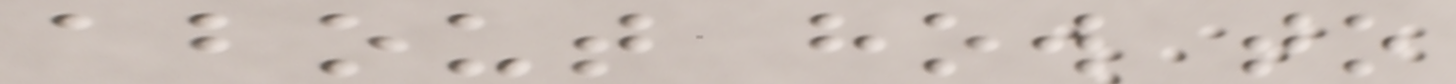about how to
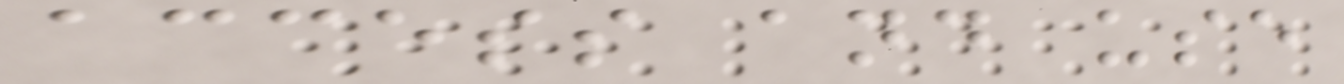access and use
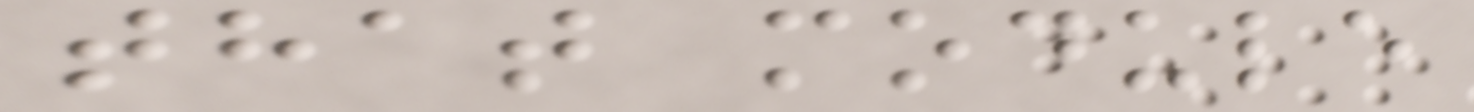that module
